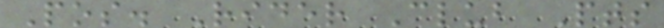Pos. Rider Club Pts
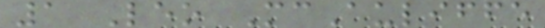1 Leo McAuliffe
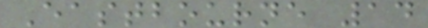Eastbourne 14
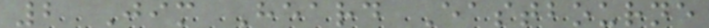2 Jim Heard Eastbourne
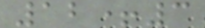12+3
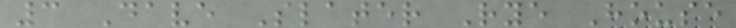3 Dave Slater Rye House
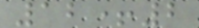12+2
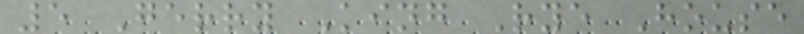5 Gerry King Rye House
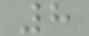8
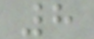8
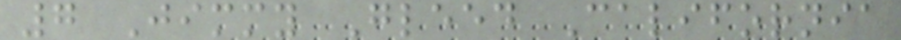7 Jimmy Gleed California
